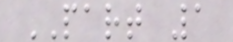PART 1
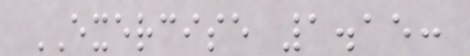EXERCISE 1.15:
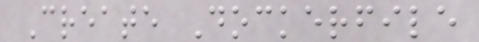Create Dockerfile
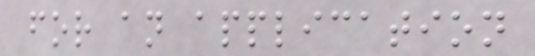for an application
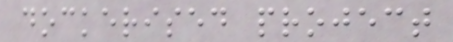dockerised project
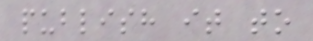publish it to
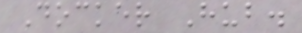Docker Hub.
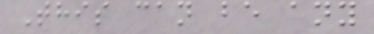This can be any
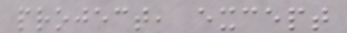project, except
